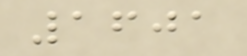1601
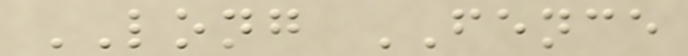LONG FENCE
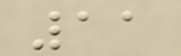11
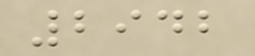2942
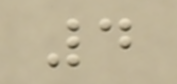4
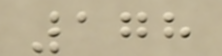178
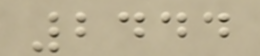2444
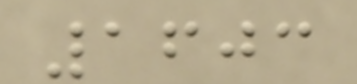1603
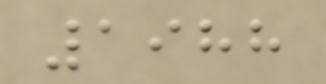1988
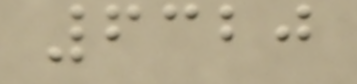6320
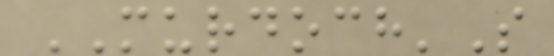MURDOCH'S
